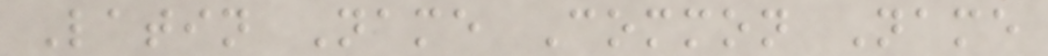Latin Name Common Name
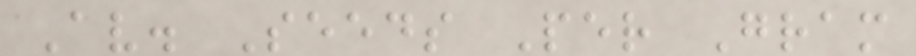Av. Seeds Per Gram
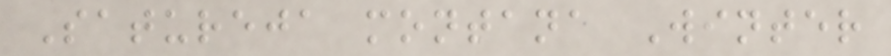Satureja montana Winter
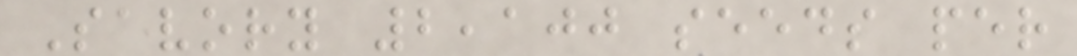Savory 2,100 seeds per
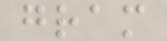gram
